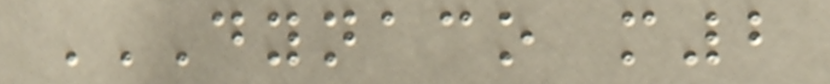DYNACO M2
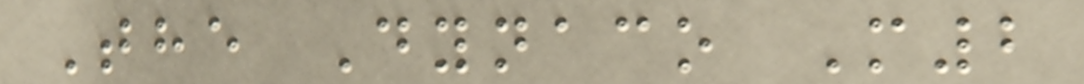The Dynaco M2
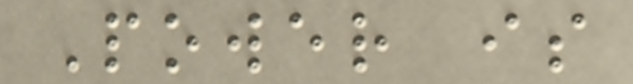Power is
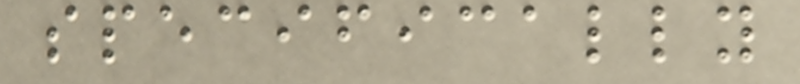specifically
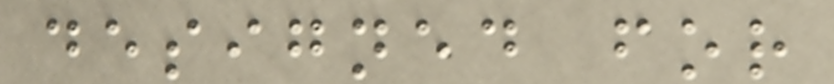designed for
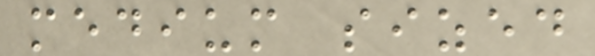medium sized
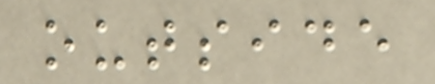outside
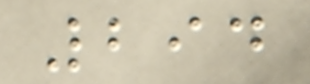294
